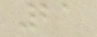21
